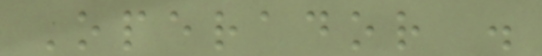Operador .
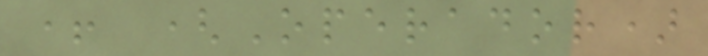+ (Operador)
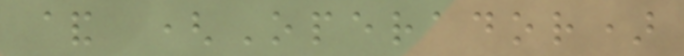& (Operador)
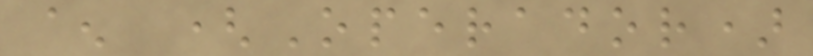^ (Operador)
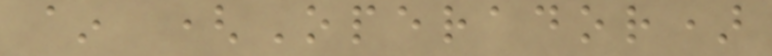~ (Operador)
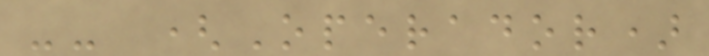-- (Operador)
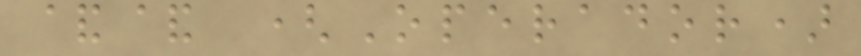&& (Operador)
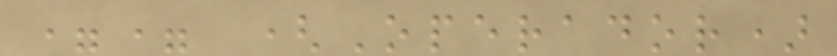== (Operador)
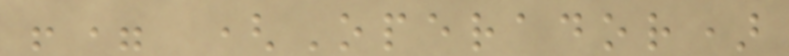!= (Operador)
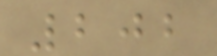202
